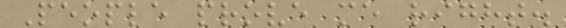People prove me right.
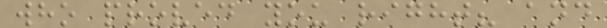who proved you right? and
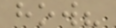how?
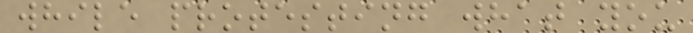while protesting what you
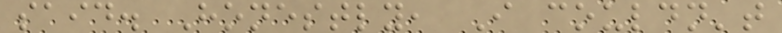said. Honestly, I couldn't
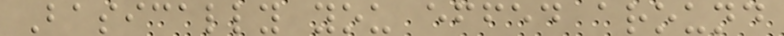Basically you effed around
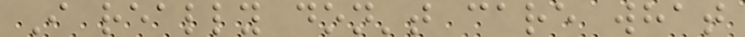I really don't care what
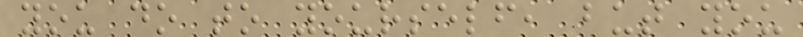you do to yourself, but you
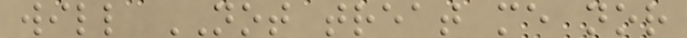will NOT treat me nor
